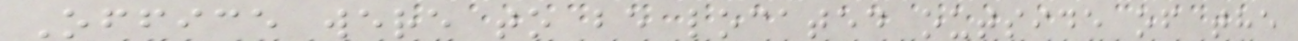Office were to be located outside of the
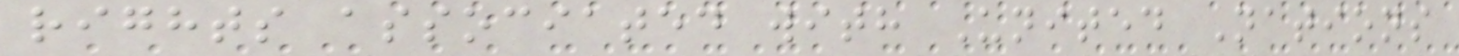rights associated with United Nations
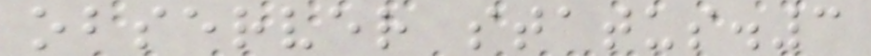observer status.3
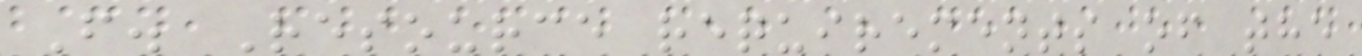F. Resource requirements of the
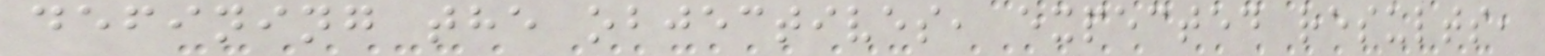defining the objectives, expected results,
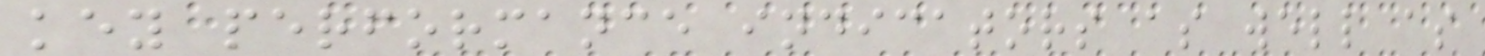key performance indicators as well as
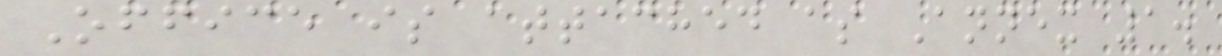Office is attached as Annex 1.
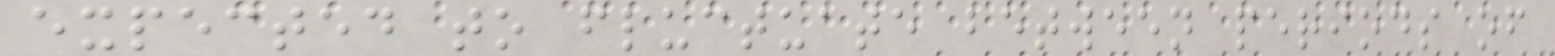expected to fluctuate between periods of
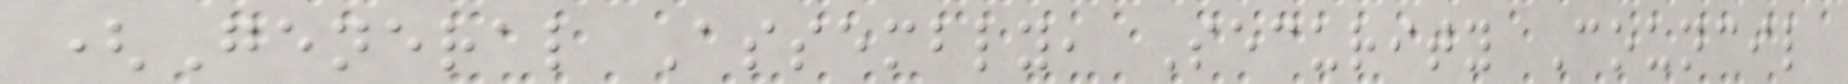(General Assembly, Security Council
